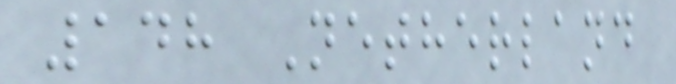148 Netherland
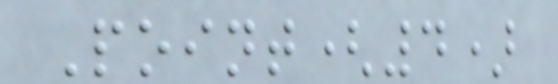Point(4)
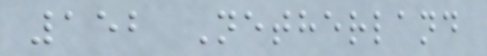152 Netherland
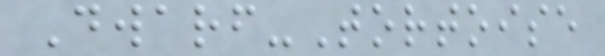Dwarf-Tortoise
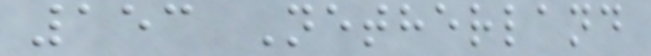153 Netherland
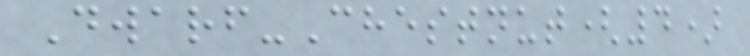Dwarf-Chestnut(4)
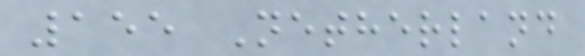155 Netherland
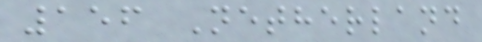156 Netherland
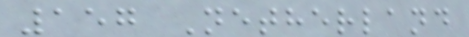157 Netherland
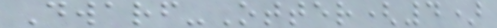Dwarf-Otter(4)
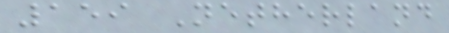159 Netherland
